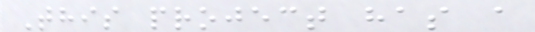This project has a
